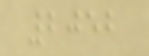2052
